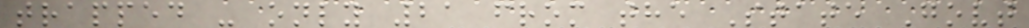trapped - only 21 from the State Govt
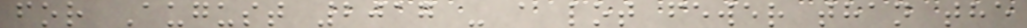for August 2017 - a lot fewer than the
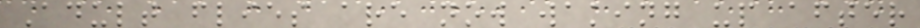Adult flies are now waking up after
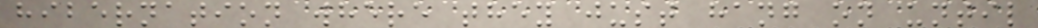hibernation where they just hang on until
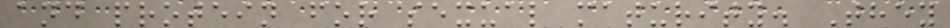and protein for sexual maturity. They
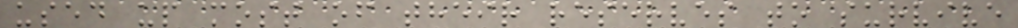used up most of their reserves to survive
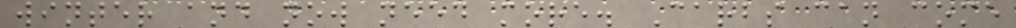winter and now need more. Carbs can come
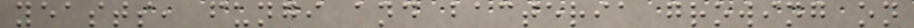yeasts, fungi and bacteria growing on
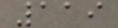119
